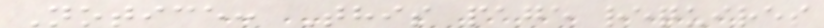Notice: This page requires
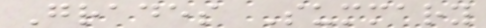Grades Summary
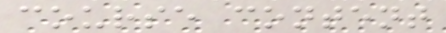course content
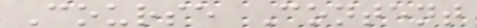Course Content
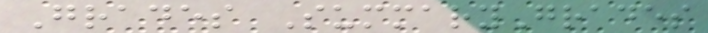Grades SummaryGrades
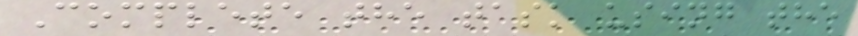Complete the task using the
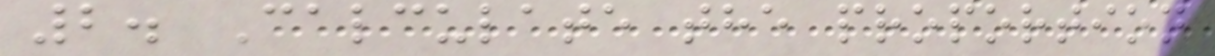2. Calculate the proportion
